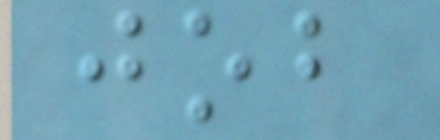job
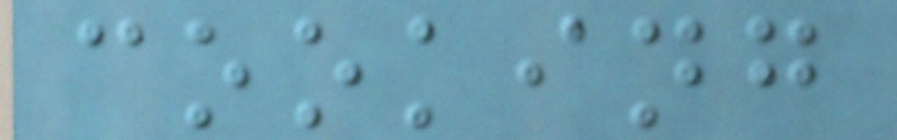cooking
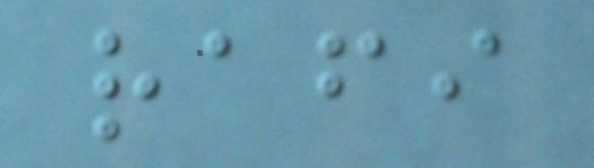rafi
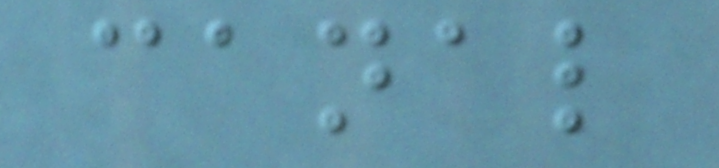canal
